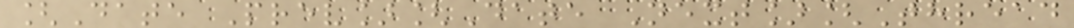[Date Prev][Date Next][Thread
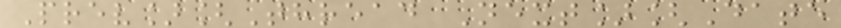Prev][Thread Next][Date
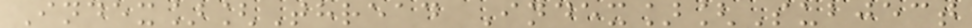Index][Thread Index][Subject
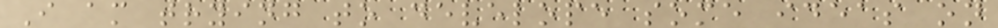I am trying to develope some ideas on
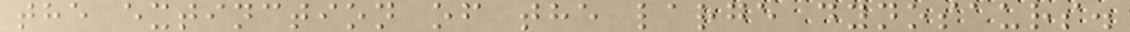the extinction of the large dynosaurs.
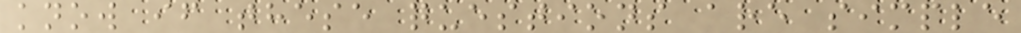know if these questions are simple
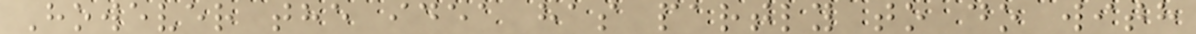However the idea has partly to do with
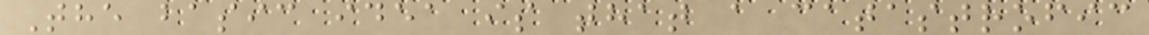The basic idea is that a catastrofic
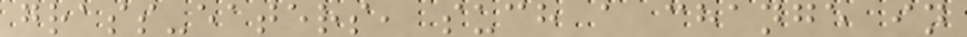grass-eaters, such a change in
